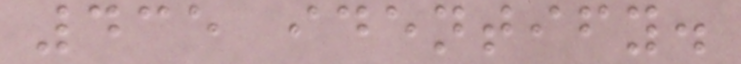435 identify.
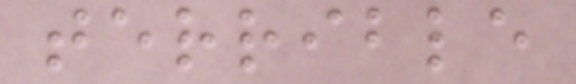terrible
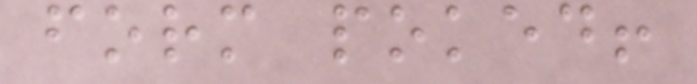form poked!
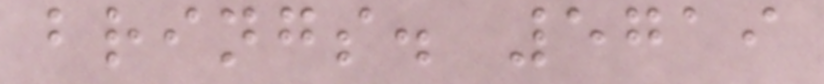brings. 5719
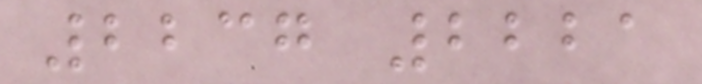2237 2221
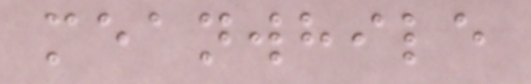meanwhile
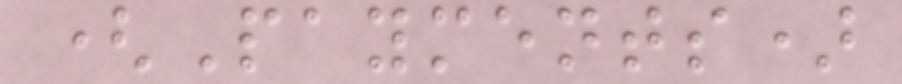(Payments)
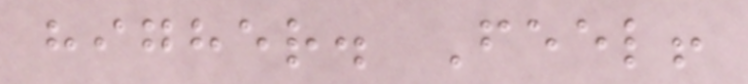higher. Feel!
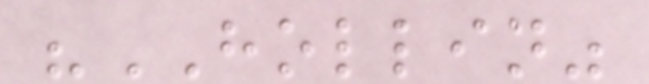"HOLLIN"
